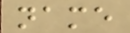name
